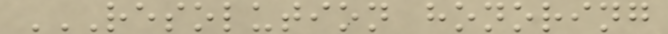RESOLUTION HONORING
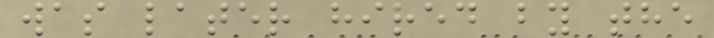was later hired by the
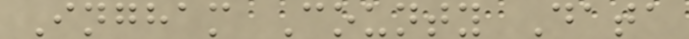Ingham County Data
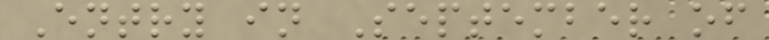Entry in September of
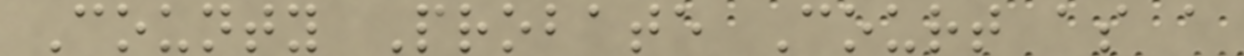County Probate Court as a
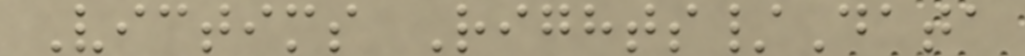Victims Rights/Data
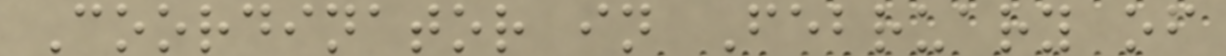Coordinator in February of
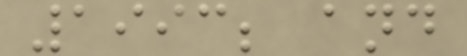1993; and
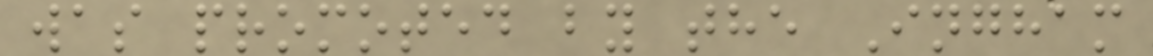was promoted by the Ingham
